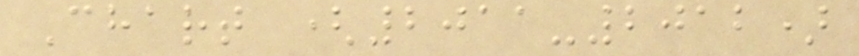Chart (2011-2012)
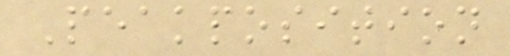Peakposition
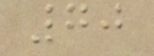70
